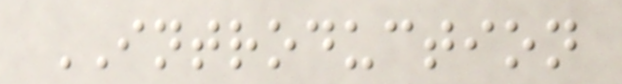INTRODUCTION
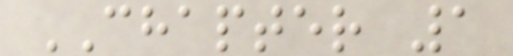CHAPTER 1
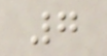7
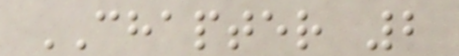CHAPTER 2
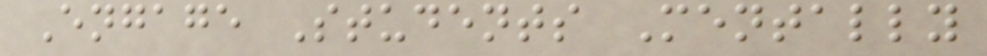Engage Students Mentally
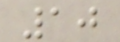10
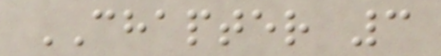CHAPTER 3
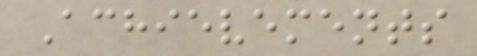Achievements
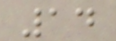14
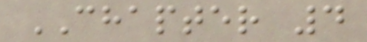CHAPTER 4
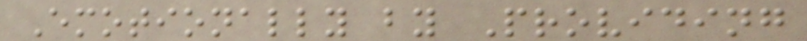Emotionally by Providing
